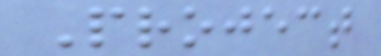Project
